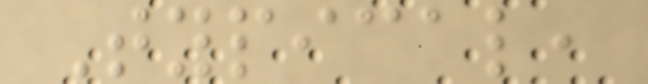Typical,
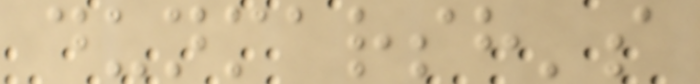dunmarsh's
